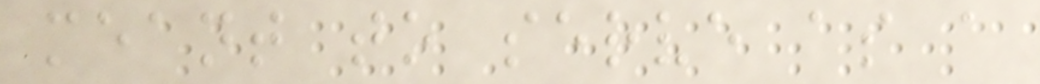meant to serve as a
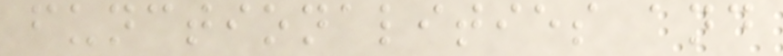functionalities and
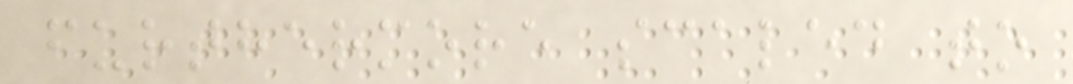furthermore scaled to
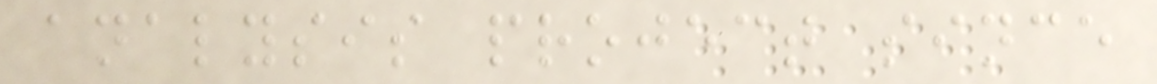analysis project since
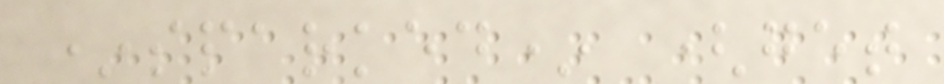*sparked* (get
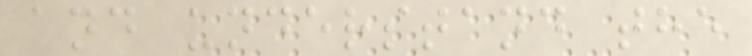and understand the
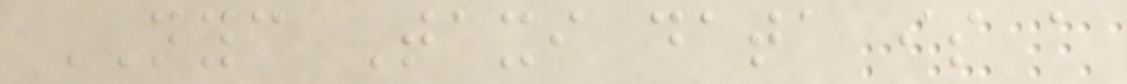NYC Taxi data is a
